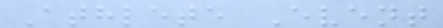Athlete Event
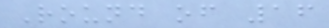Round of 16
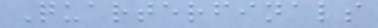Quarterfinals
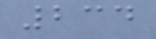234
